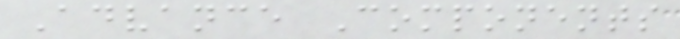Advance Components
